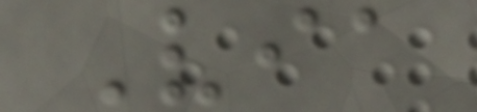Via
